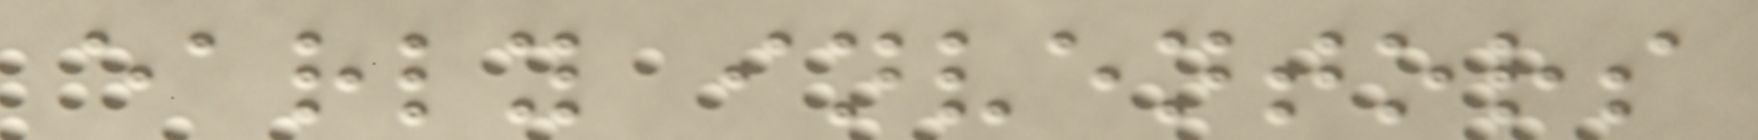early inventors
